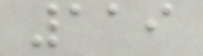119
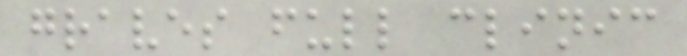graves full clinic
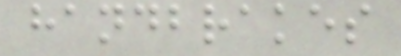handbrakes
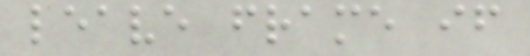leave frame if
